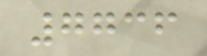7736
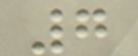7
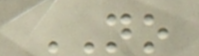NO
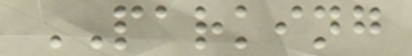PARKING
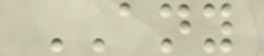ANY
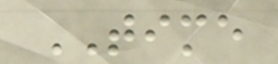TIME
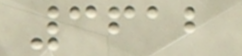3612
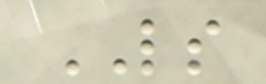LS
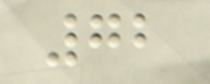72
